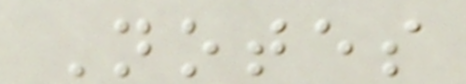Notes
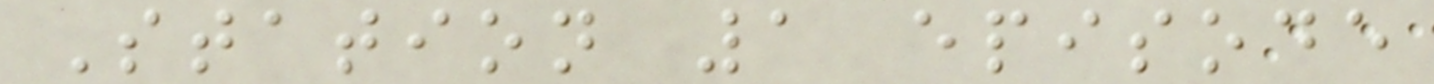Station 1 episode
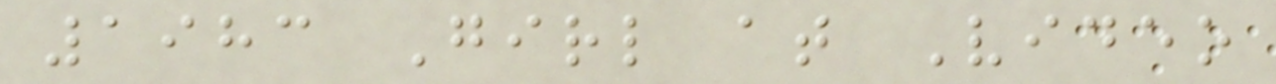1983 Girl at Video
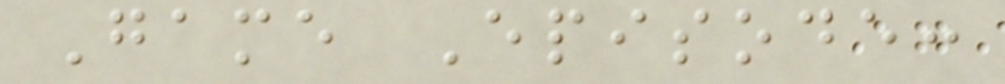Game Episode:
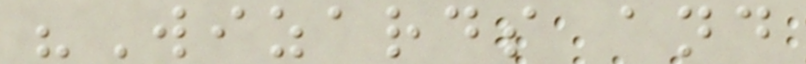"Wizards and
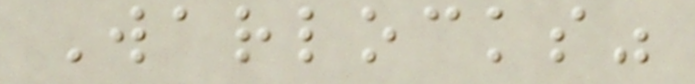Warlocks"
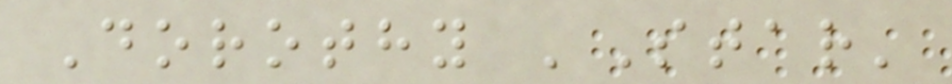Dorothy 'Star'
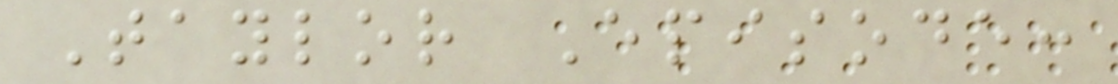Taylor Episode:
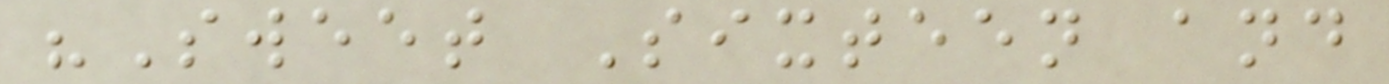"Sweet Sixteen and
